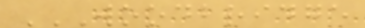WOODBRIDGE
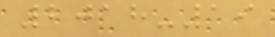2018-19
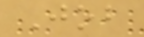Job
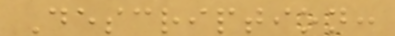Description:
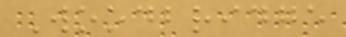Woodbridge
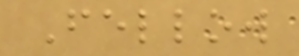Fellow
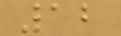12
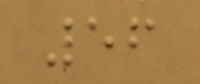56
